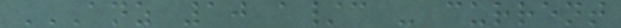ANZ 10 A/C - CURRENT
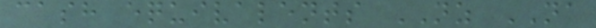cash equivalents NZ NA
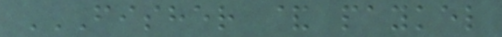FISHER & PAYKEL
